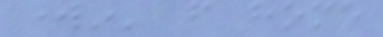workin' from home
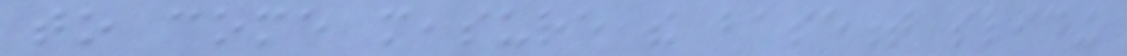to come measure the basement sliding
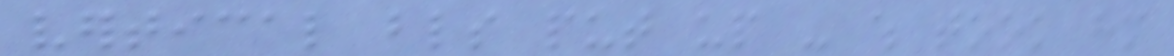vertical blinds put up - which took him
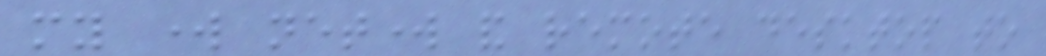my work network and remote desktop to
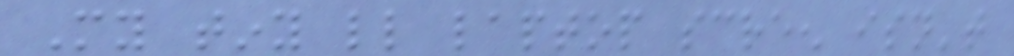My tiny little laptop screen isn't
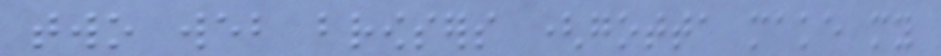two web browsers (gotta make my
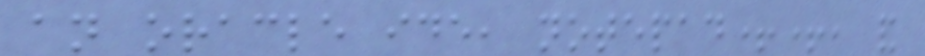an oracle ide, notepad++, and
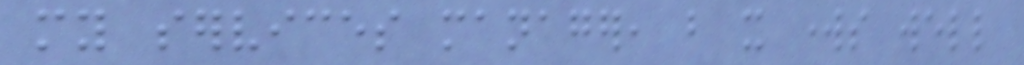my services manager, but it works well
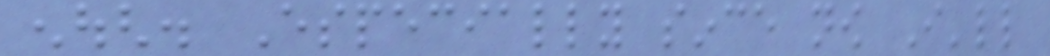enough. Especially since now I'll
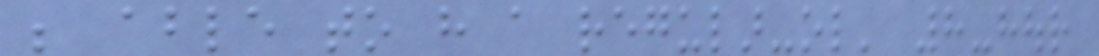be able to have a regular-ol' 8-hour
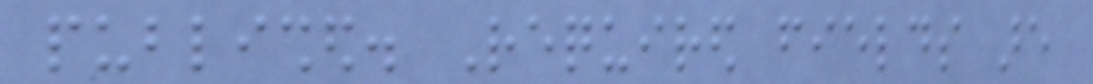published. Required fields are
